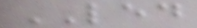LED
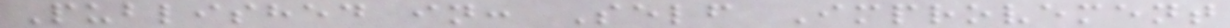Published in: Self Improvement
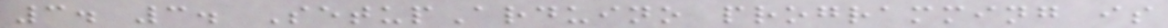3. 3. SetupArduino programming is
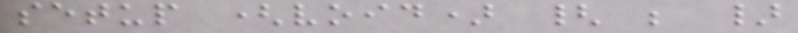setup (void) { ; }
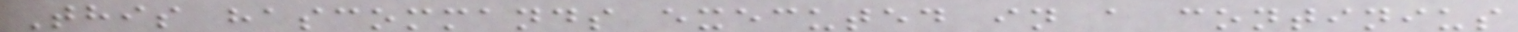This hascommands executed in a continius
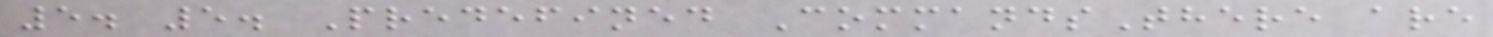5. 5. Predefined CommandsThere are
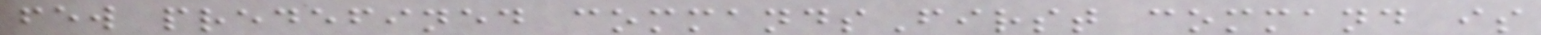few predefined commandsFirst command is
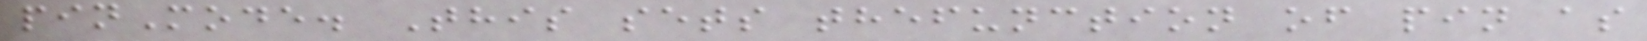pinMode. This sets thefunction of pin as
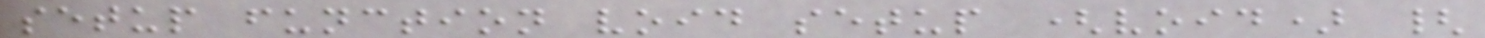setup function void setup (void) {
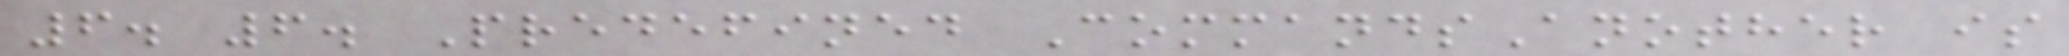6. 6. Predefined CommandsAnother is
